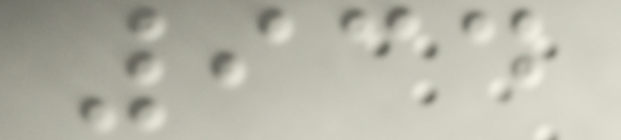934
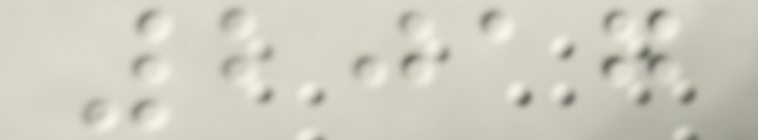2017
